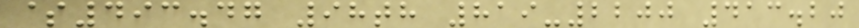$493.47 98th 819-2200 413.20
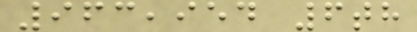963,954 6th
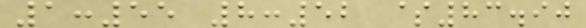1:55 8:52 $83.90
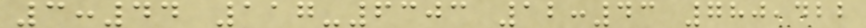3:44 117-6303 12:43 780,422
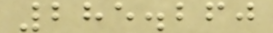285.260
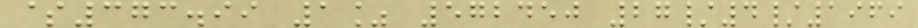$373.99 1% 572450 27/4/1969
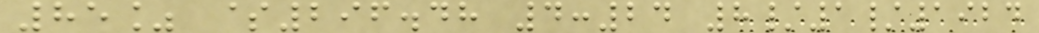85% $296.48 4:24 8/1/1924
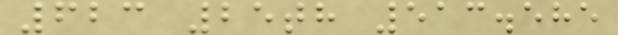623 25th 513.585
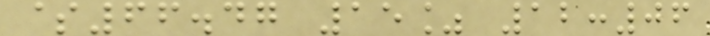$66.47 15% 12:06
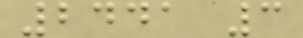2441 3
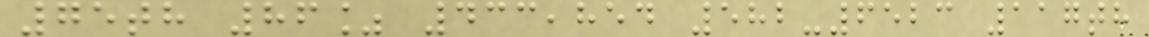75th 86% 433,854 582-6523 117th
